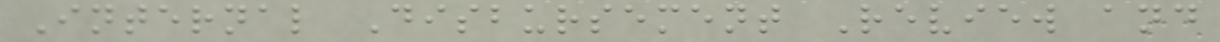Internal Disbursement Review and
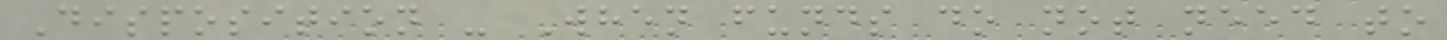Disposition - When funds do not need to
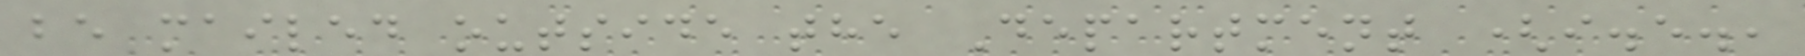be mailed outside the Department (i.e.,
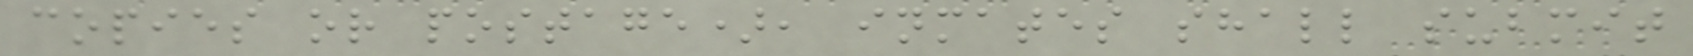copies or postage), inmates shall submit
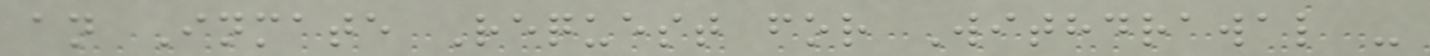an Inmate Request for Withdrawal -
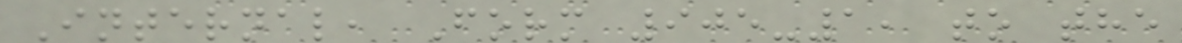Internal, Form 905-1, to the
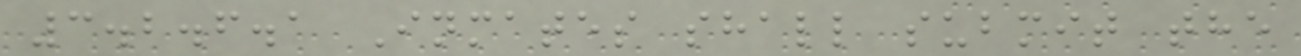3.2.6.1 Inmates shall submit the
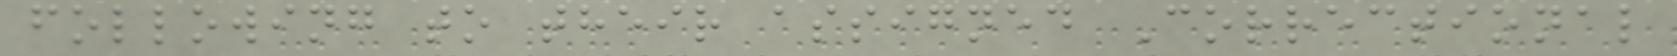following to their assigned Correctional
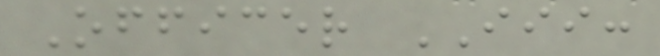Officer III:
